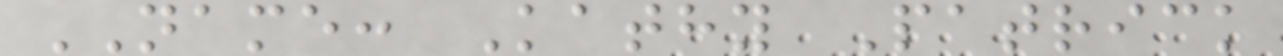NAME: Kathy Patrick
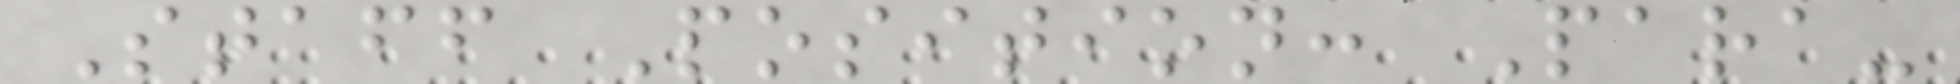Staff Position: Para-
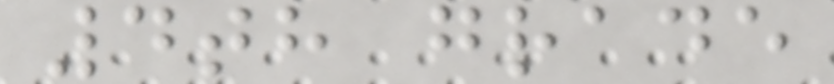4th grade
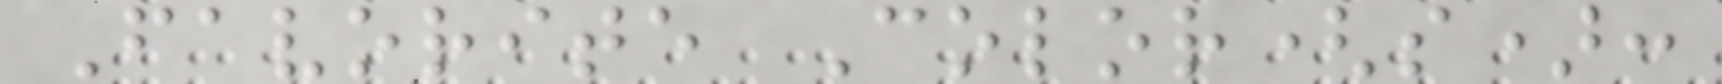Favorite Color(s):
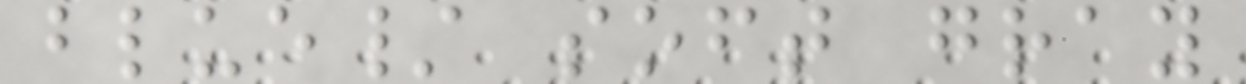blue/ soft gray
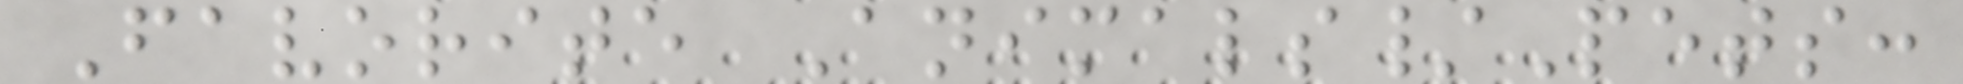Favorite Animals/Pets:
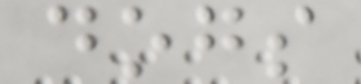dogs
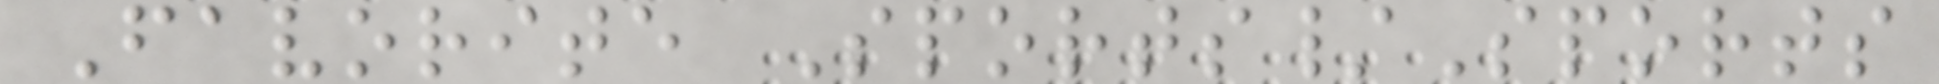Favorite Sports/Sports
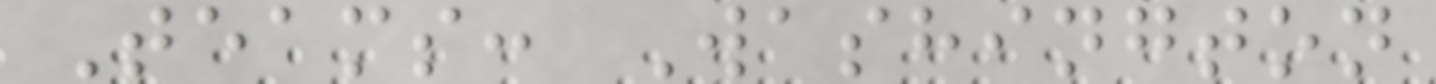Teams: Washington
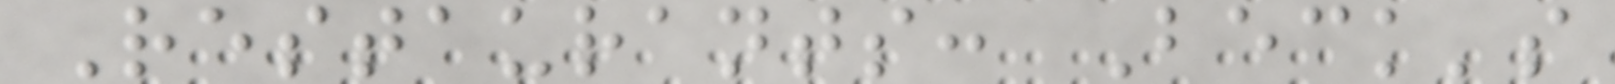Restaurants: Beck's
